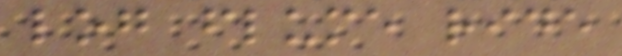log flume ride
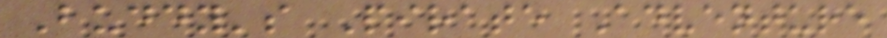Buddy's Pirate Adventure
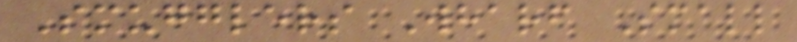Smugglers Wharf Small
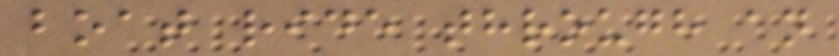boat ride through an
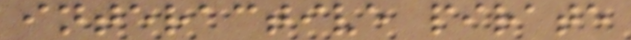interactive pirate
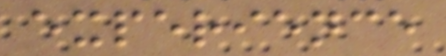experience
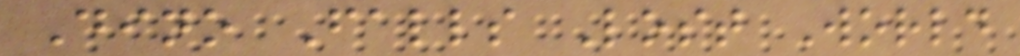Dino Falls Lost World
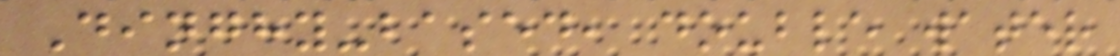Dinghy-based, double water
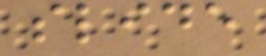slide
